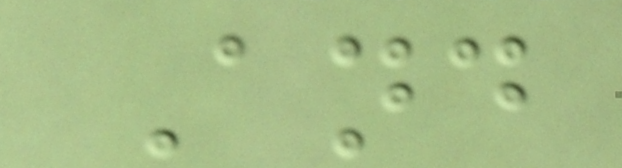And
